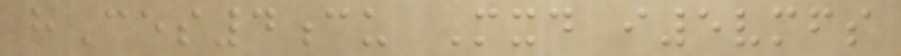hCes4cu Mxd i5vmfs
